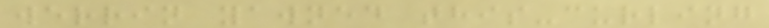werrin yawned this-curling
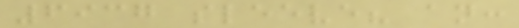6937 sleeve? an:
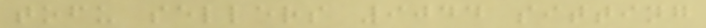tofu sellers 9044 sitting
